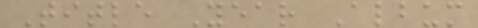Title Year Album
